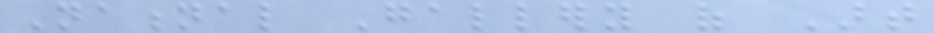National Gallery of Art
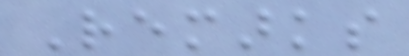Remarks
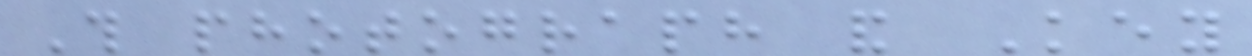This photograph and Key
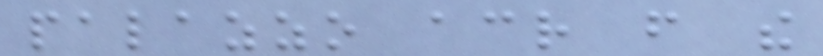palazzo across from the
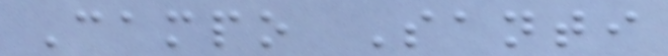Campo Santi
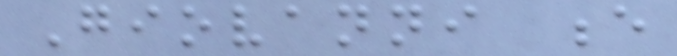Giovanni e
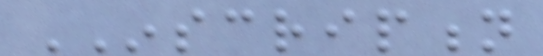INSCRIPTION
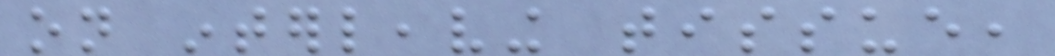on interleaving tissue,
